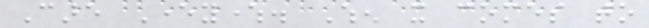Care Everywhere. When it comes to
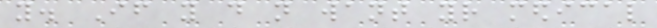you. If you do not want your medical
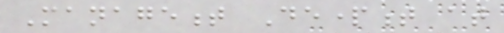Management Department at
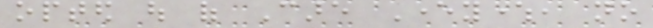opted out of Care Everywhere, no
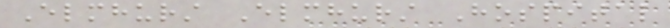Elmhurst Elmhurst Hospital
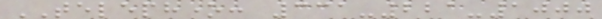TELEPHONE: 331-221-1000
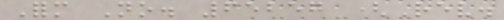Form No. 65257 (Rev.
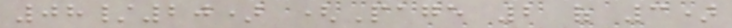08/20) (Page 2 of 3)
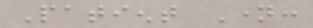Patient Name:
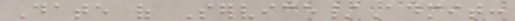Date of Service/Admit:
